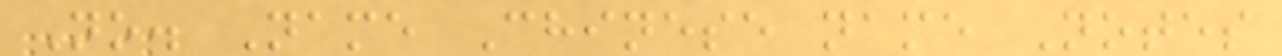No. Name Chinese name Notes
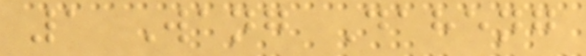1 Wang Daheng
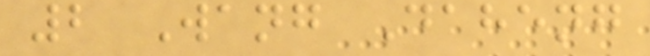2 Wang Daheng
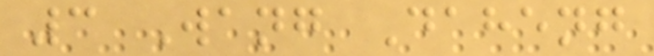3 Wang Daheng
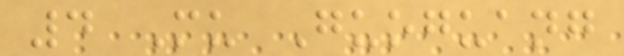4 Mu Guoguang
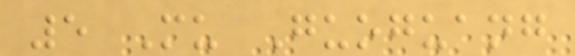5 Mu Guoguang
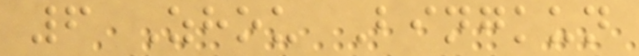6 Zhou Bingkun
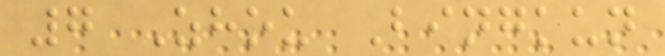7 Zhou Bingkun
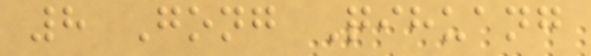8 Gong Qihuang
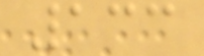133
